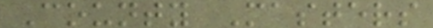County Masters
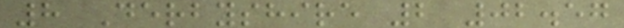8 Derbyshire 2 02.57
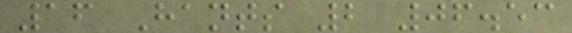16 Hants 2 06.53
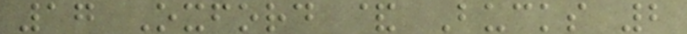17 Oxford & Bucks 2
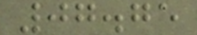07.75
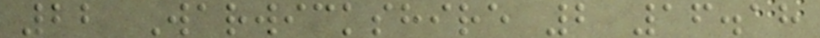22 Warwickshire 2 16.18
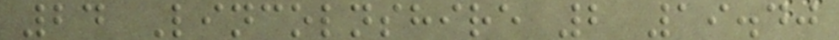24 Lincolnshire 2 19.40
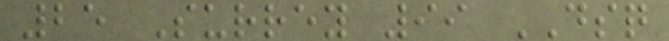25 Surrey 99 DSQ
